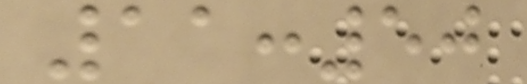11:50
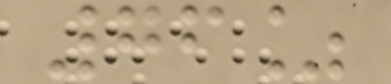76%
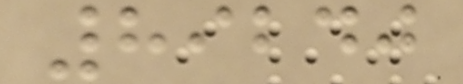89240
